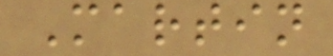Martin
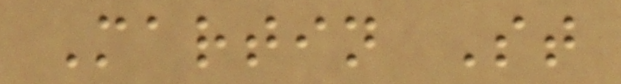Martin St
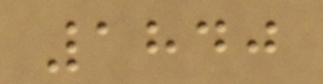1840
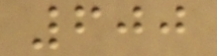600
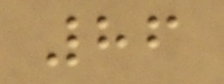86
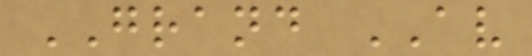GRAND AV
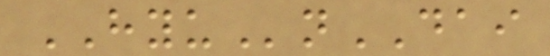HYUnDAI
